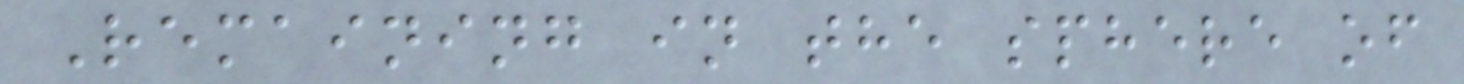Remaining in the sphere of
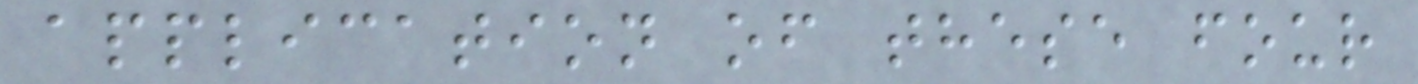application of these four
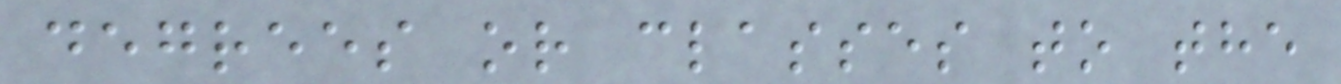degrees or classes to the
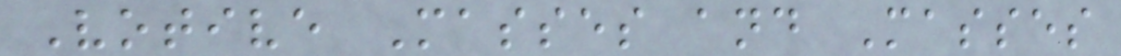Votive Masses and Masses
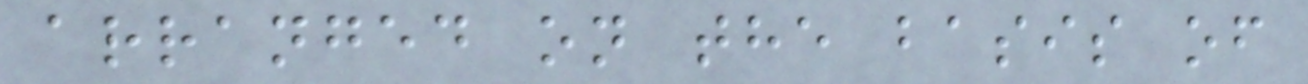arranged on the basis of
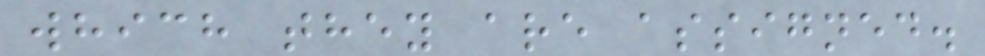which they are assigned.
